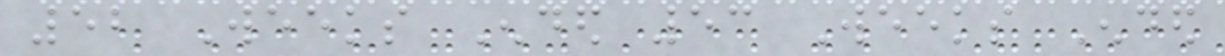52 Weeks Ended 53 Weeks Ended
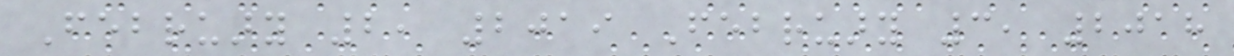February 2, 2019 February 3, 2018
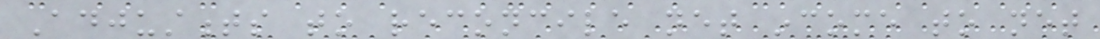Adjustments to reconcile net income to net
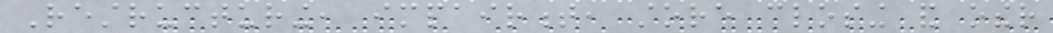Restructuring, impairment, store closing and other
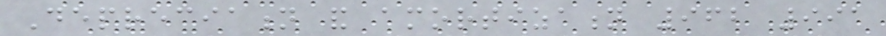Depreciation and amortization 962 991
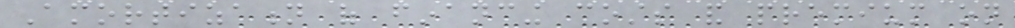Amortization of financing costs and premium on
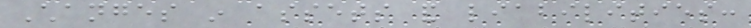Changes in assets and liabilities:
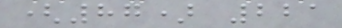(87) 221
